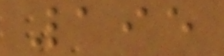195
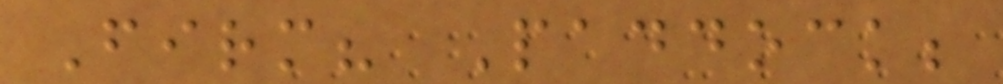Firm? Paddock;
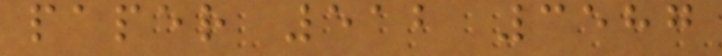paper 512 3587
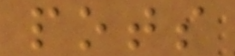pots
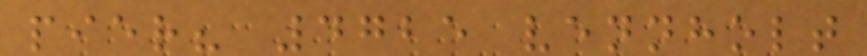pier? 4725 vennholt
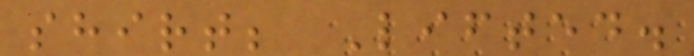shirt; Lifted.
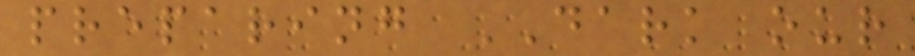preparing DARK our
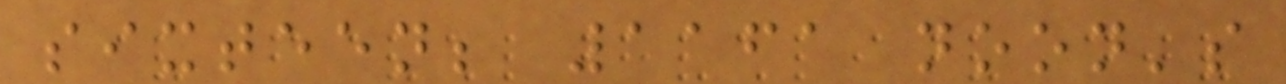sixteen; 1161 noon's
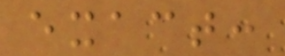exact:
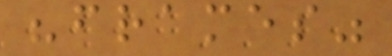"frames"
